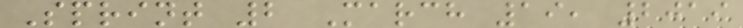Sprint 2 March 19, 2019
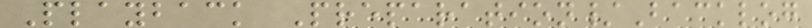Playback Preparation/Backlog
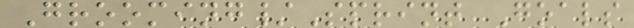Grooming/Sprint Goals
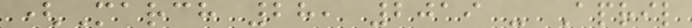(March 28, 2019 - April
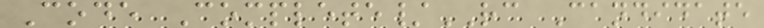Code Complete/RC Candidate
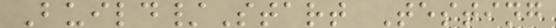Build/Start Testing
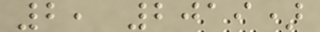2, 2019)
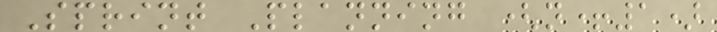Sprint Planning (n+1)
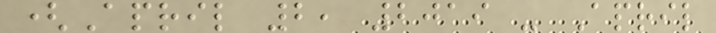(April 2, 2019 - April
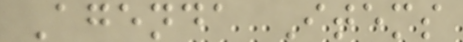Agenda Items
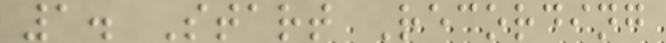1. Start Recording
